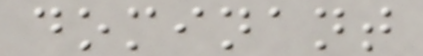dominant
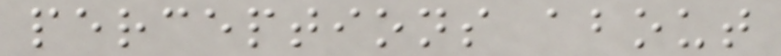perceptions about
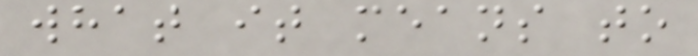what it means to
